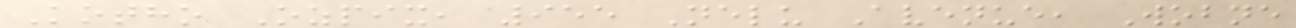Kotho Ozpix, 955 Nelu Avenue, Wobne
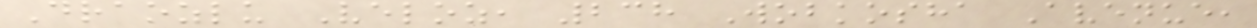Draozlu Veloz, 238 Wobkosha Avenue,
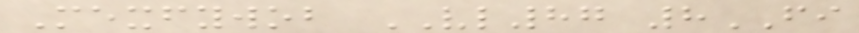Mexfywob VL87 8FI
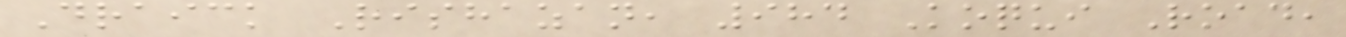Draick Rishazan, 984 Koqui Road,
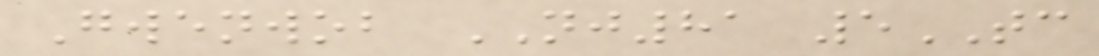Gwenwob NJ81 5TC
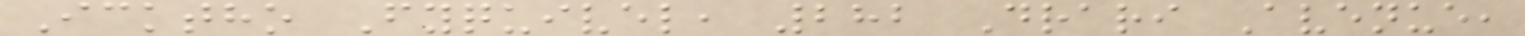Icktho Fyquivel, 282 Drari Avenue,
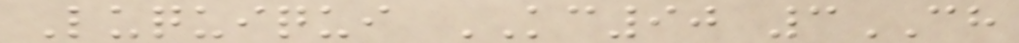Luquiqui KC90 3CH
